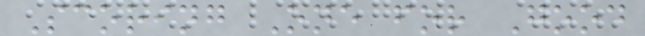Scoring One for Good
